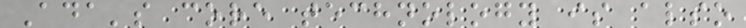Ada's core technology is also
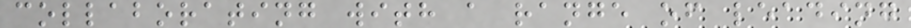collaborating with a range of leading
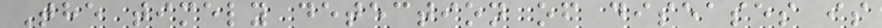The timely detection of diseases is
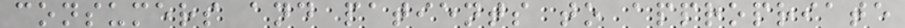consumers and patients to appropriate
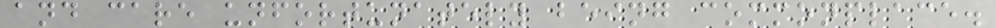and care unfortunately being commonplace.
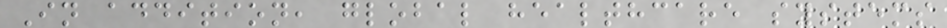In addition, global healthcare systems
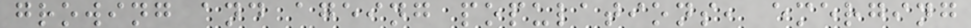growing and ageing populations, emerging
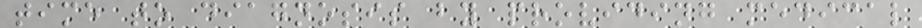time to diagnosis by providing medical
